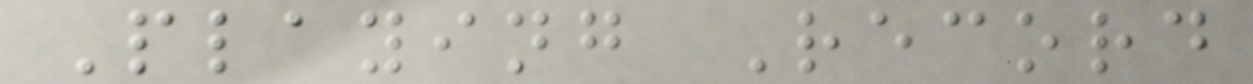Playing Record
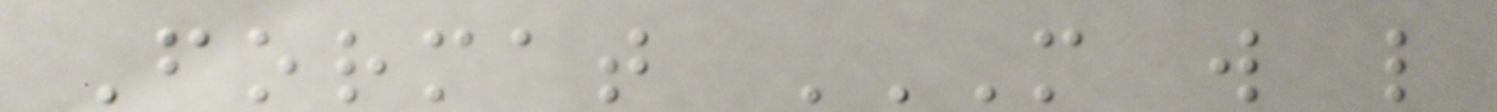Format M W L
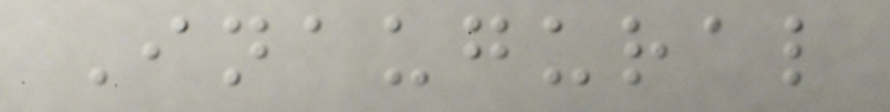Inaugural
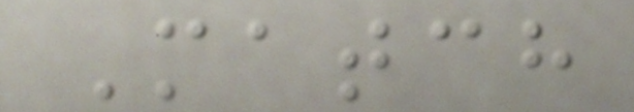Match
